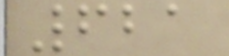621
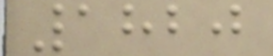1820
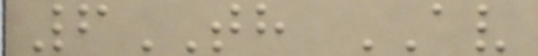6TH AV
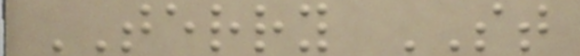TERRY ST
